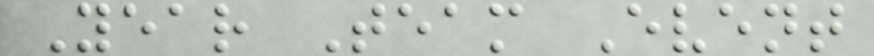Year Team Event
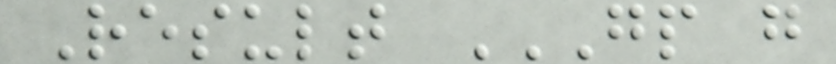Result GP G
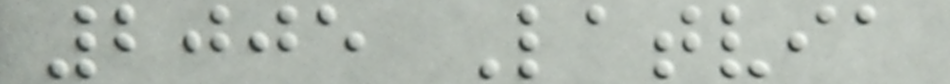2005 Latvia
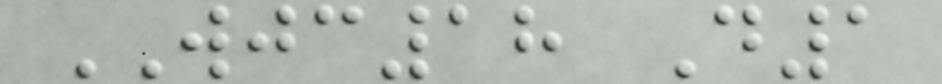WJC18 D1
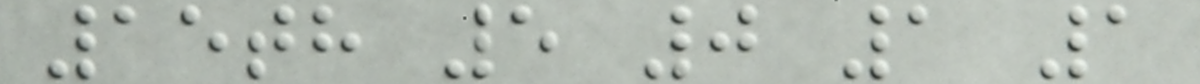15th 5 0 1 1
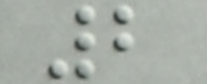2
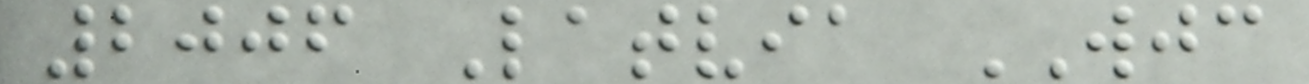2006 Latvia WJC
